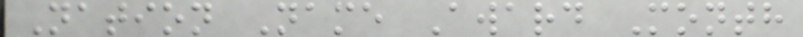Nation Name Award Month
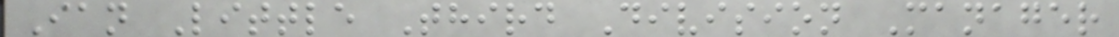Ian Little Third Division Manager
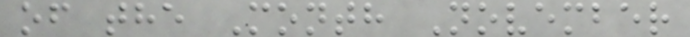of the Month November
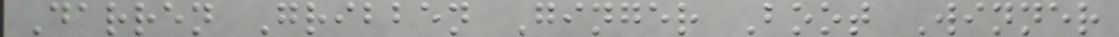Darren Gribben Ginger Boot Winner
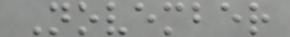November
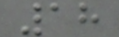18
